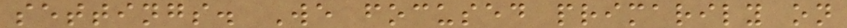settings. We focused primarily on
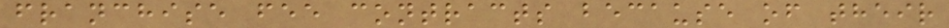franchise fee contracts because of their
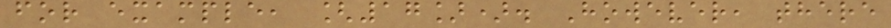for example, [17]). However, there
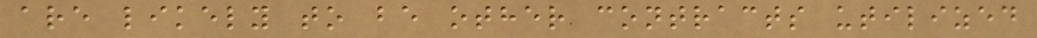are likely to be other contracts utilized
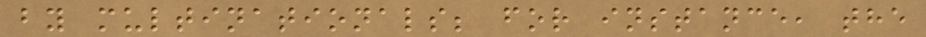by multinationals; for instance, the
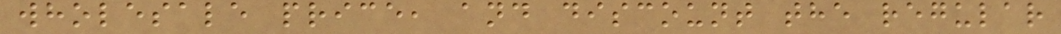wholesale price, and discount the regular
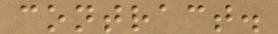contract.
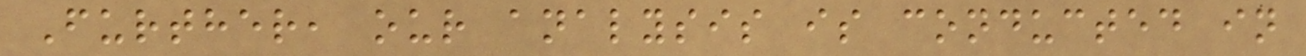Further, our analysis is conducted in
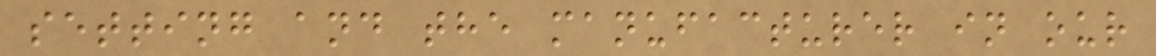setting and the manufacturer in our
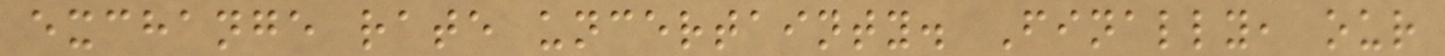exchange rate uncertainty. Finally, our
